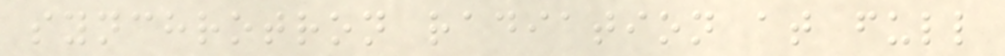synchrotron radiation at full
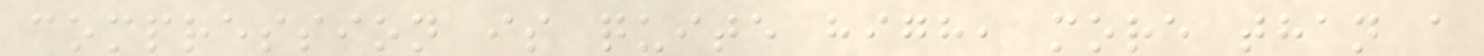compression is quite high, more than a
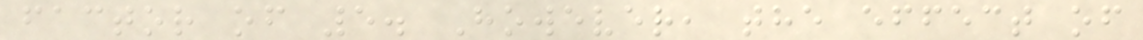factor of 5. However, the effect of
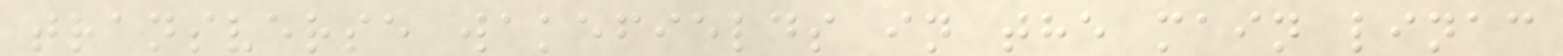transverse wakefields in the main linac
